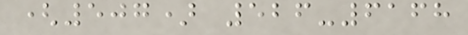(507) 526-6168
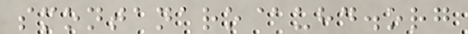smontanaro@uhd.org
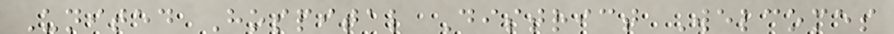United Hospital District Welcomes
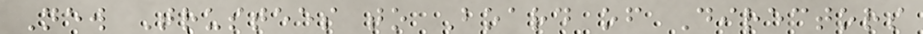New Trustees to Board of Directors
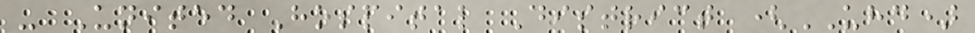- United Hospital District (UHD)
